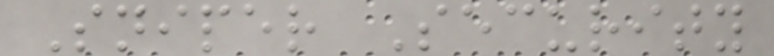Sniper Security
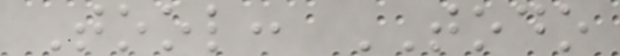Tool: TODO
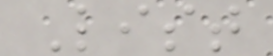List
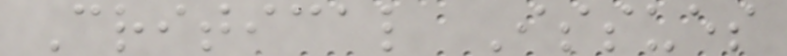Critical Issues
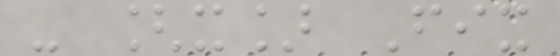- [x] Fix
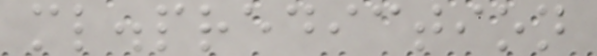ml.prediction
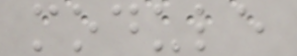module
